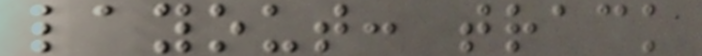layout: track
